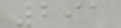291
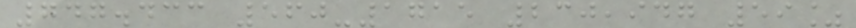747.433 560-1715 230,947 59%
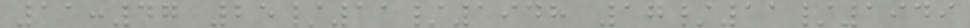11:47 25/11/1948 17/11/1949
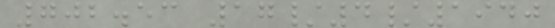702.53 17/4/1940
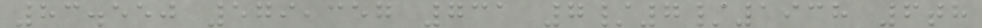83.550 579,357 731 7/7/1938 6th
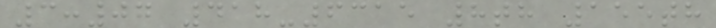3:07 418-6315 8th 155th
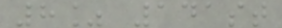8% 141st
